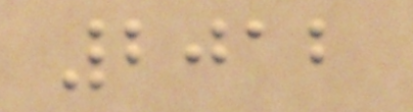2012
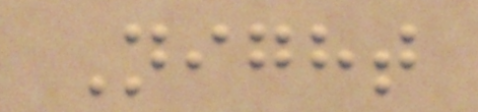Night
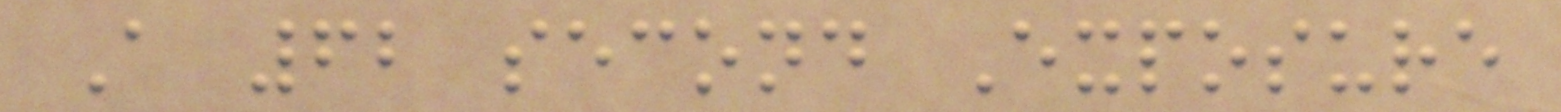A 62 second Exposure
